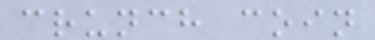crunch coin
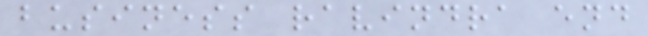business ravindra end
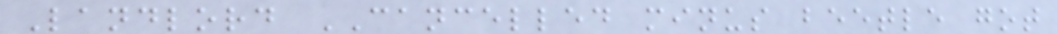Landlord CANCELLED minus beetle got
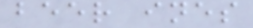beer ines
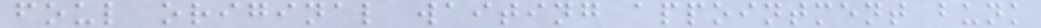foul original waiting appointment bunk
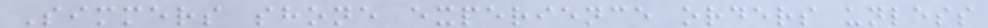Simmers shone experience orders unless
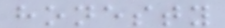honesty
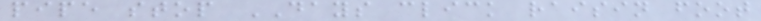pipe stop DAYS click raisin foot
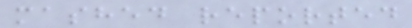mashed reported
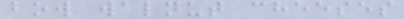bow walnut cheeses
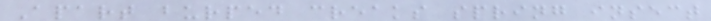Apart burped creaks spring insect
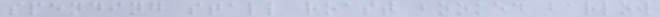spending stall roast booked barlow
